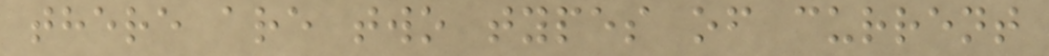there are two types of current
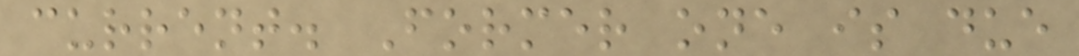current. Former one is due
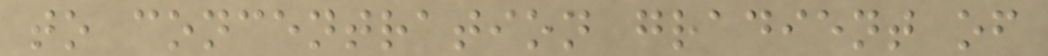to concentration gradient of
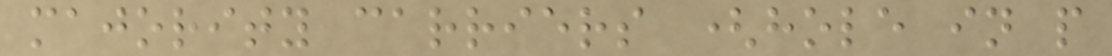majority carriers (hole in p
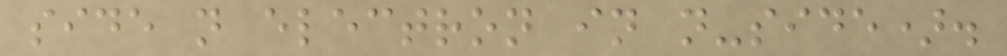side n electron in n-side).
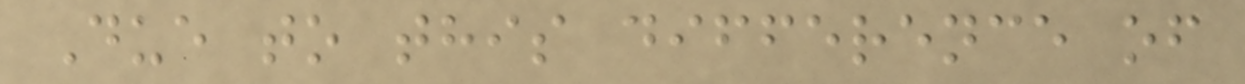Due to this difference of
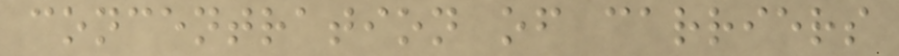concentration of carriers
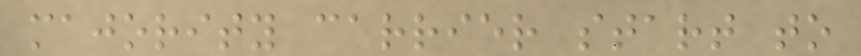majority carrier start to
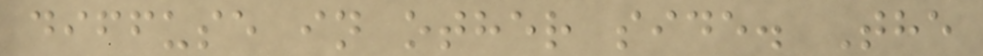diffuse in other side. The
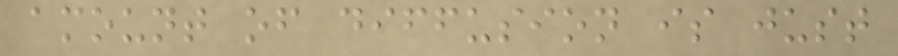amount of diffusion is just
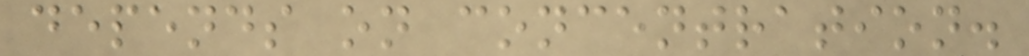depends on concentration.
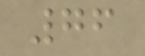76
